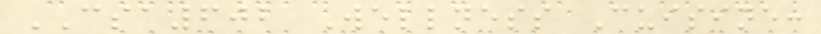CSA602 Wellness Cuisine:
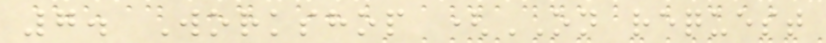7. Workshop (ON request
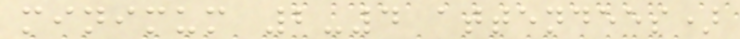minimum 2-4 attendees)
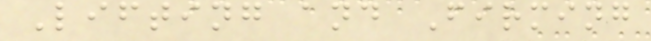Lifting and Firming
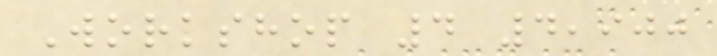Workshop 4 4,900
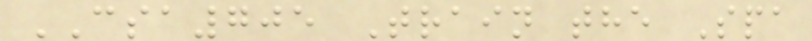CSA705 Train the Spa
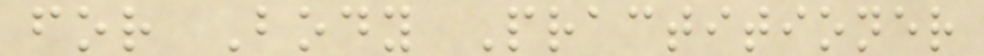for Body Practitioner
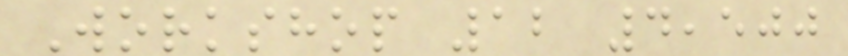Workshop 12 4,500
